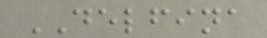DELFINA
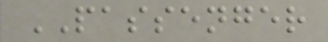PASSENGER
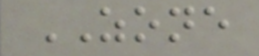ZONE
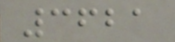3621
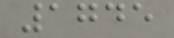1745
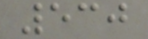530
